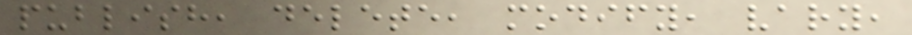publish, delete, modify, vary,
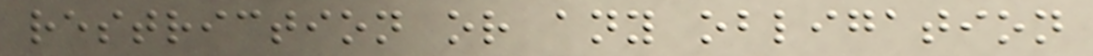restriction or any obligation
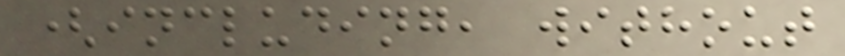(including, without
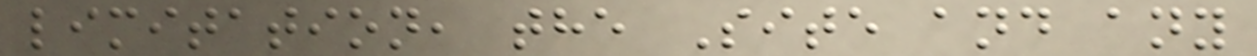limitation, the Site and any
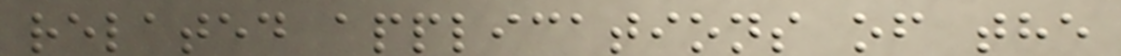related applications of the
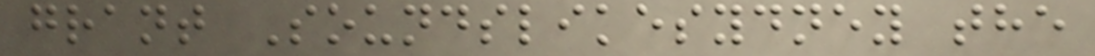grant Soundslikesydney the
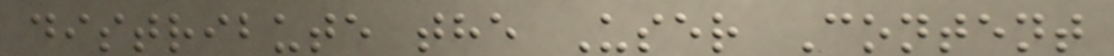distribute the User Content
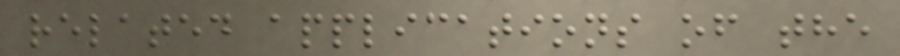related applications of the
